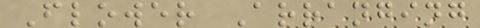Flower Arranging
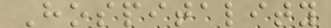Hospitality
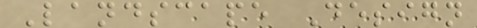Landscape Design
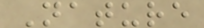Nature
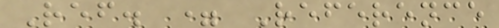Ref. = Reference
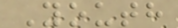Youth
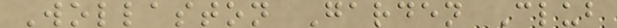Wollaston Garden Club
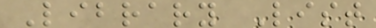Library List
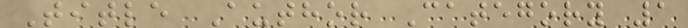Title Author Category 1
